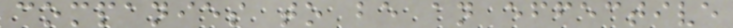companies to be an effective
